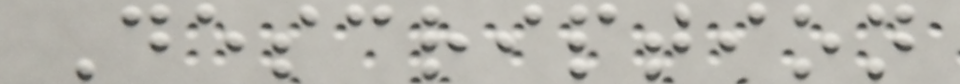Description
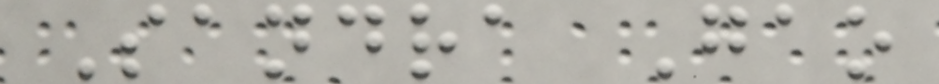Sandra Gao
